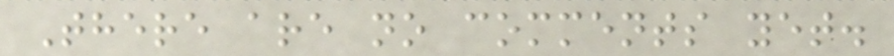There are no comments yet.
